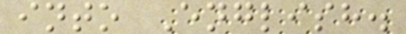into English.
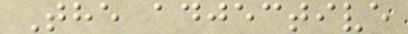The adjective
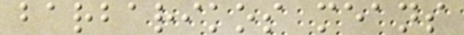barbarikos means
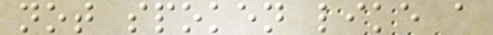not spoken like a
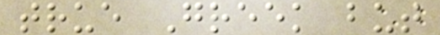true Greek but
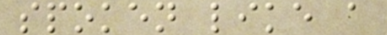spoken like a
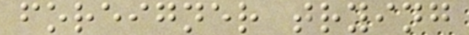foreigner trying
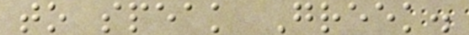to speak Greek.
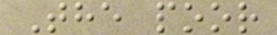The poor
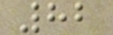82
